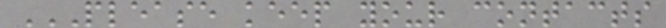PLEASE KEEP YOUR CONTACTS
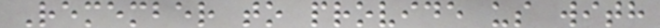Remember to provide us with
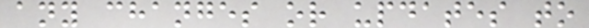any changes or updates to
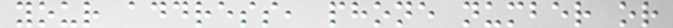your address, phone number or
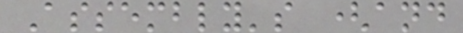Assembly's (and
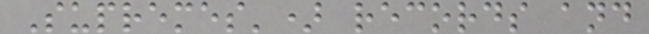Supremes') records and
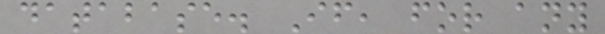database. If, for any
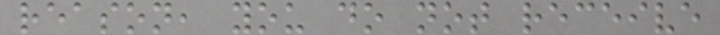reason, you do not receive
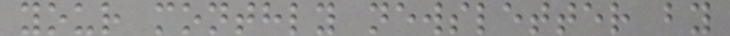your monthly newsletter by
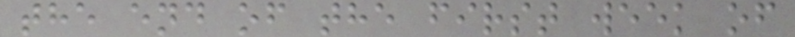the end of the first week of
